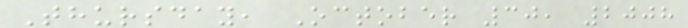Thursday, October 30, 2008
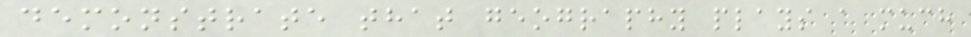demonstrate that geography plays a much
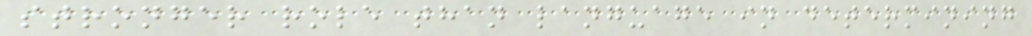stronger role than language in determining
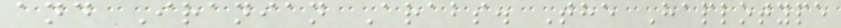and Iranian Arabs. The Haplotype
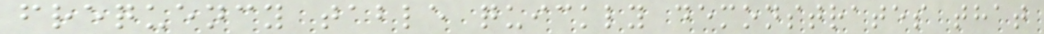frequency table quickly demonstrates that
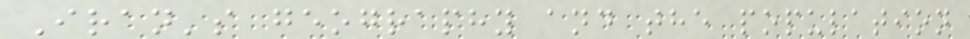Iran's geography and the population
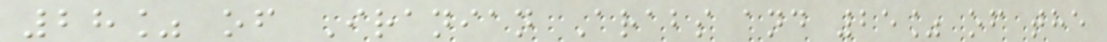28% of Iranian Arabs and 25% of the
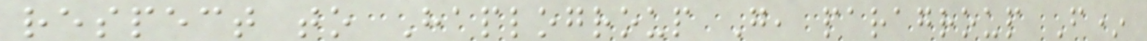respect to Haplogroup G, paragroup F*
